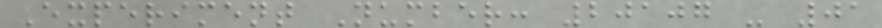Experiment Number: 20107 - 01
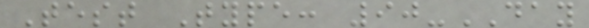Test Type: 90-DAY
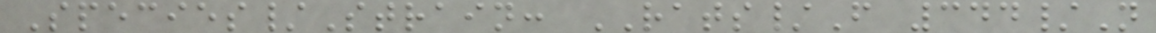Species/Strain: RATS/F 344/N
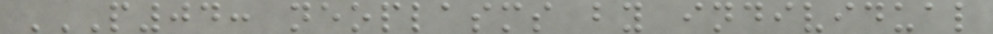P04: NEOPLASMS BY INDIVIDUAL
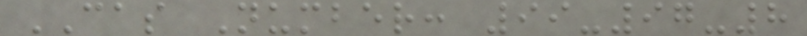CAS Number: 99-97-8
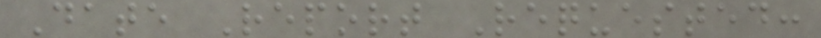Date Report Requested:
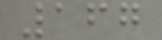167
